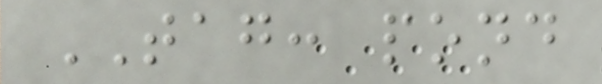TAG: pond
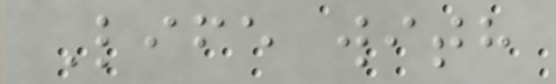Life with
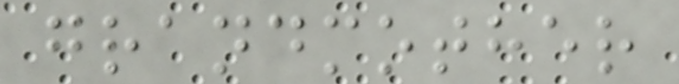grandmother
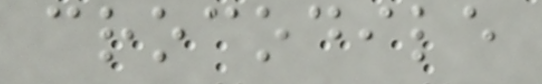crocodile
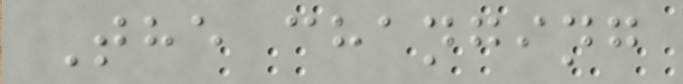The changing
